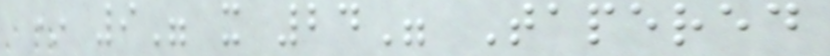* 9" x 24" Tapered
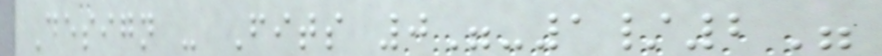Design - Fits 0"-1/2"
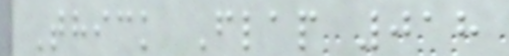Thick Flap 018
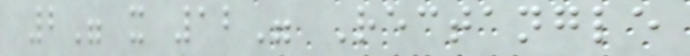2" x 12" Rectangle
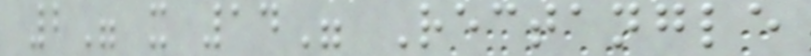2" x 14" Rectangle
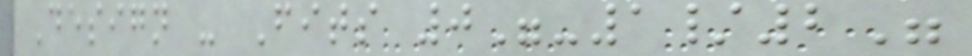Design - Fits 0"-1/2"
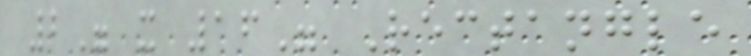2" x 16" Rectangle
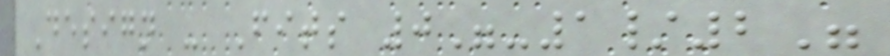Design - Fits 0"-1/2"
